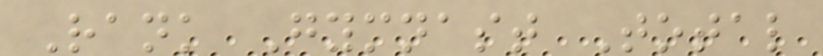Rank Gymnast Total
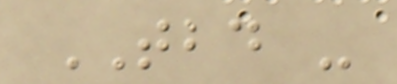TBD -
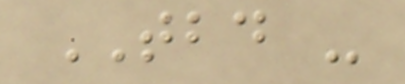TBD -
